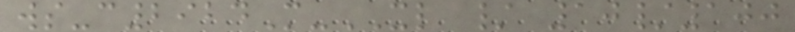ws-c2924M-XL / 10/100
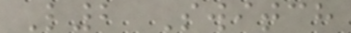L2 Switch
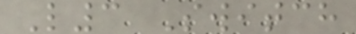L3 Switch
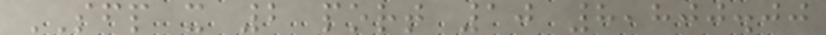SFP x 2 port 10 8,800.00
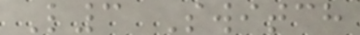L3 Switch
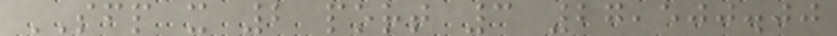SFP x 2 port 3 27,500.00
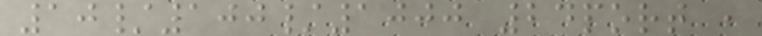10/100/1000 24port ,
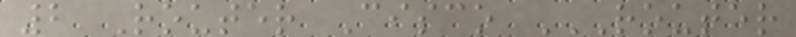2 Router Cisco ROUTER
